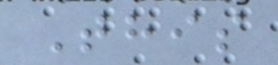This
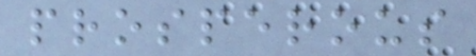prosperous
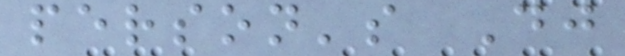person's Dj
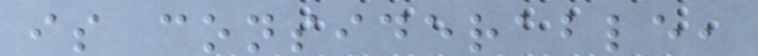is considerable,
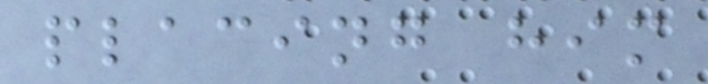placing him
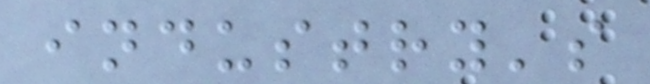industry's
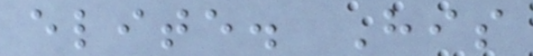elite. His
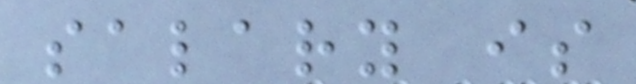salary is
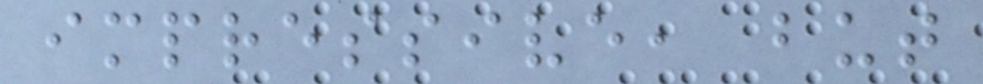impressive, but
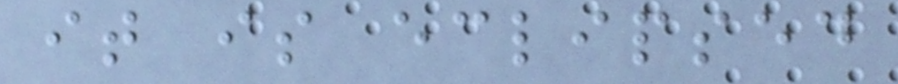it is eclipsed
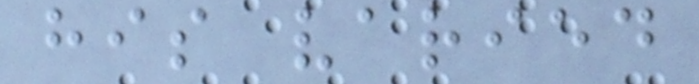his varied
